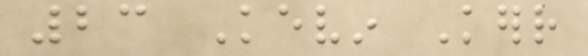23 Kevin Kerr
